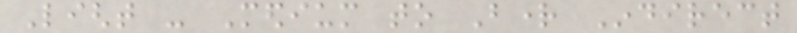Light - Medium to Bright Indirect
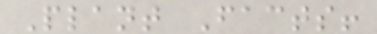Plant Facts!
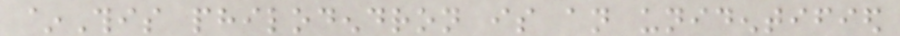~This philodendron is an unidentified
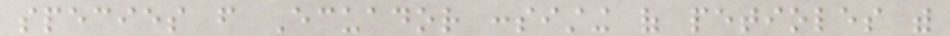species from Ecuador consisting of petioles with
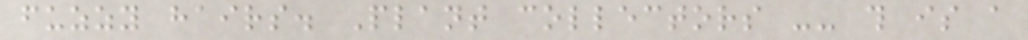fuzzy hairs. Plant collectors -- this is a
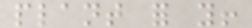plant for you!
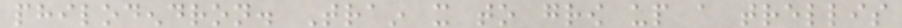philodendron. Train it to grow up a trellis
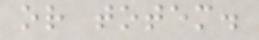or totem.
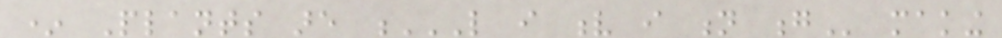* Plants are L I V I N G making
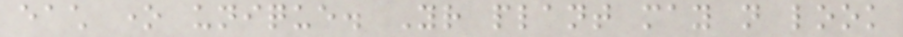each one unique. Your plant may not look
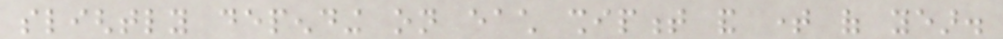slightly depending on each shipment and time of year.
